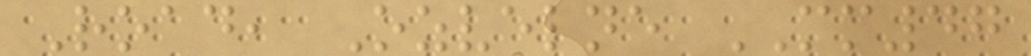Road, Ozvelne MM47
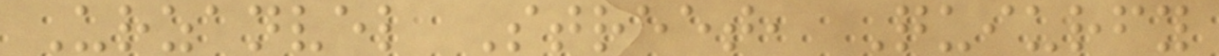Urzanvel Street, Quiurfy
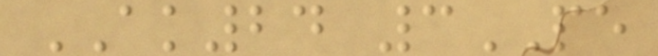AK24 3PE
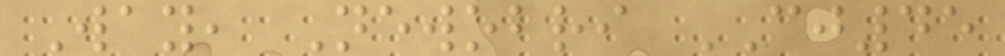Way, Newobri CJ45
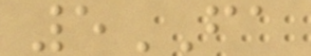5FA
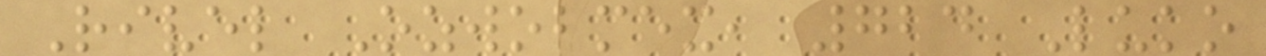Rivel Ozwobmex, 724 Luko
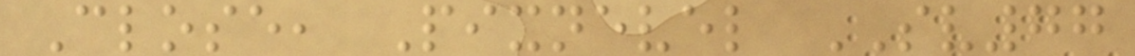Close, Pixnevel SV77
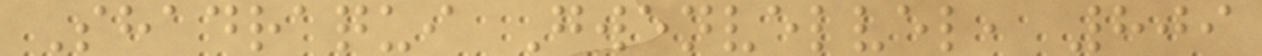Shadraqui Gwenvelvel, 809
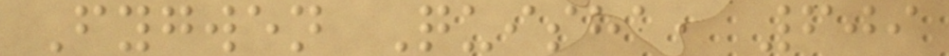Fygwen Quisha, 609
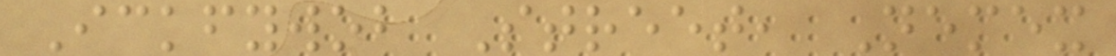Ickfywob Street, Nemex
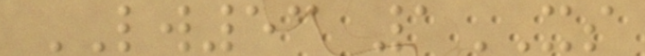LW53 1XS
